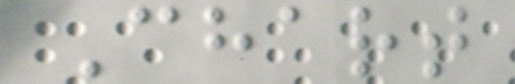Chart
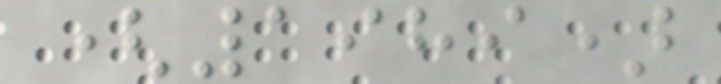(1989)
